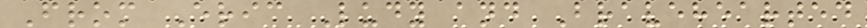From Eric Ludy and Bravehearted
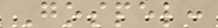Gospel:
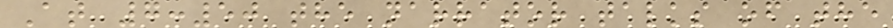At 7:50 the narrator talks of the
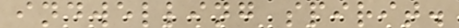indwelling spirit.
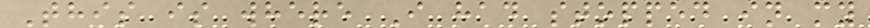This is where I had stopped in my
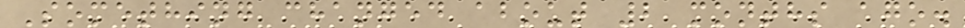Something changed about 2 months ago.
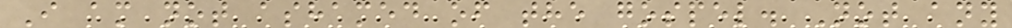I am not ashamed of the gospel. Not any
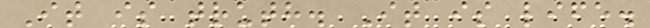It is truth. It is life.
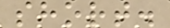short.
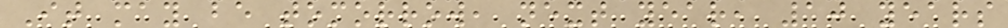It may be tomorrow, next year, 10 years
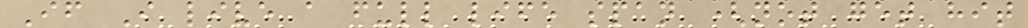If I live a full life span (not get hit
